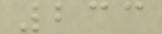233
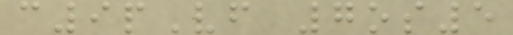c9pVf 7os5
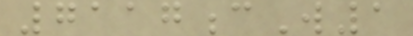7117cW1
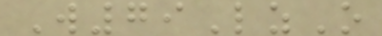W79LzO
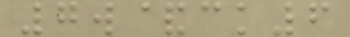7w&ck6
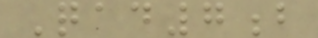Qad7b
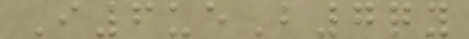I6ueB7qy
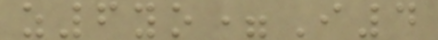z6yo=I4
